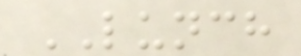LUNCH
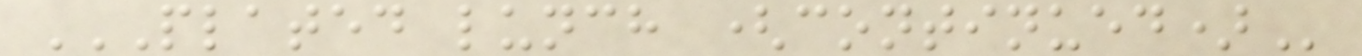PLATED LUNCH (CONTINUED)
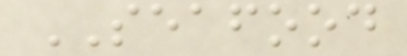SEAFOOD
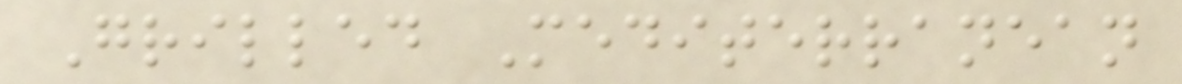Grilled Mediterranean
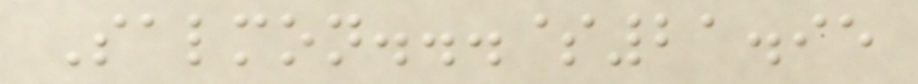Salmon...$21.95
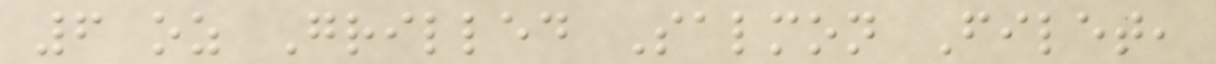6 oz Grilled Salmon Filet,
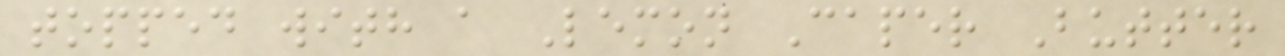topped with a Lemon Caper Butter
